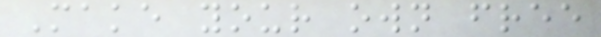Make your own free
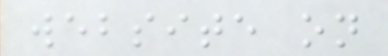website on
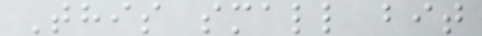This small bit
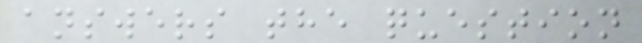answers the question
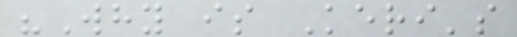"Why is Keri's
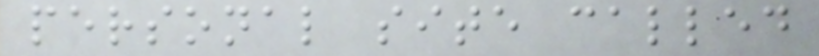personal site called
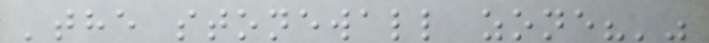'the stonewall zone?'"
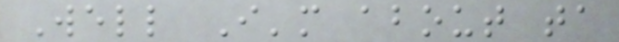Well I'm about ta
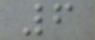6
